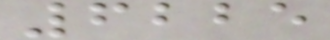6225
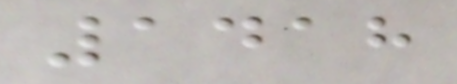1418
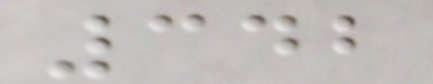342
